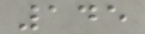145
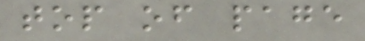top of page
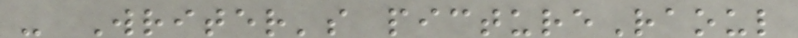- Writer's pictureRaoul
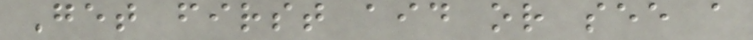Get first aid or see a
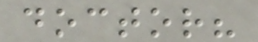doctor?
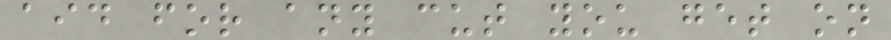aid for any cut you get on
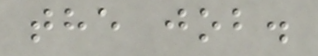the job.
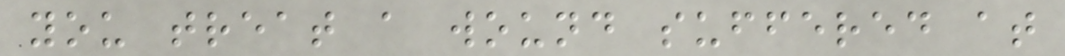you treat a wound suffered at
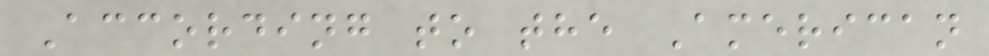According to the American
